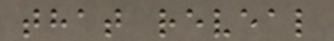that reveal
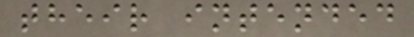their intended
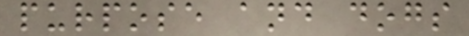purpose and dogs
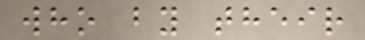who by their
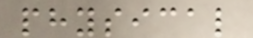physical
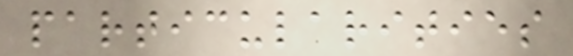particularities
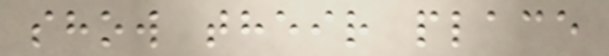show their place
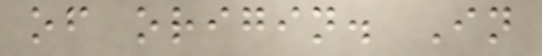of origin. In
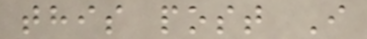this post I
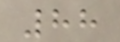88
